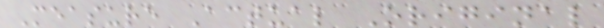Measure Actual Original
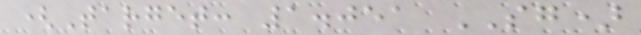(Target: 1.051 SG)
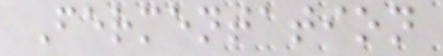Fermentation
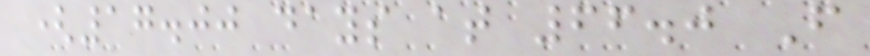(17.00 days at 66.0 F
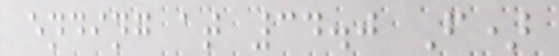ending at 34.0 F)
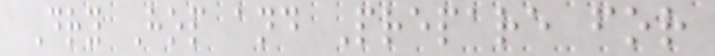Dry Hop and Prepare for
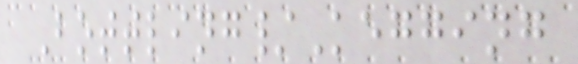Bottling/Kegging
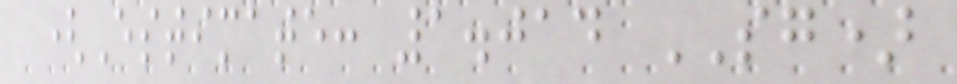(Estimate: 1.014 SG)
